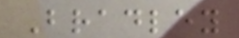Bradley
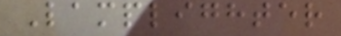Lamplighter
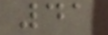41
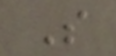S
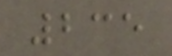235
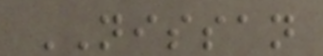NISSAN
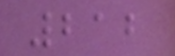212
